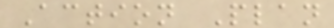Action Plan
